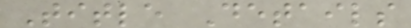Title Details
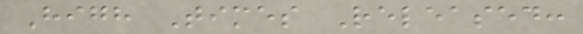High Times Released:
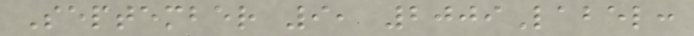September 9, 2009Label:
